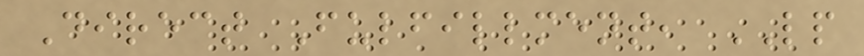Direct Fulfillment, LP
